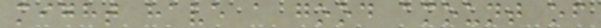might have a good amount of
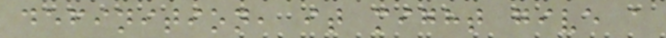definition, it might give a
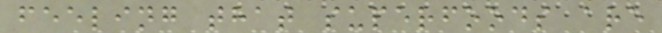feeling that superfoods are
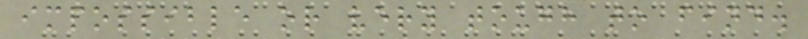impossible or very tough to find.
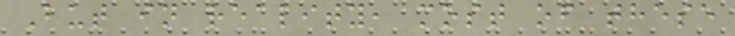But in reality, most of these
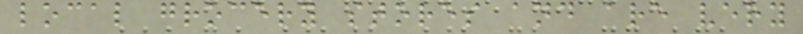local grocery stores and are very
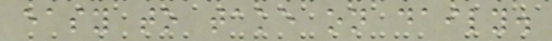easy to take on daily.
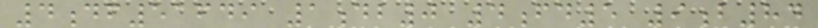4df51649 1db0 4fd5 9b84
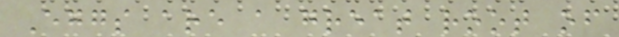Eggs are a great root of
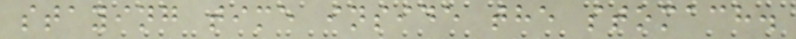staying time inside the stomach.
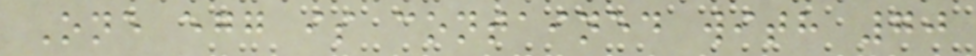One egg is contained with 70
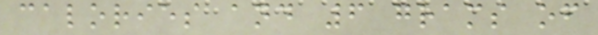calories and 6 grams of
